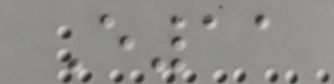E11
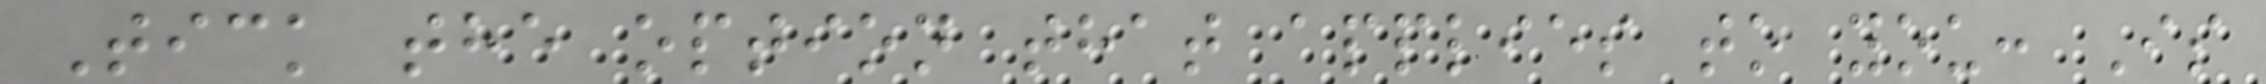Tick the option that applies to you: Is
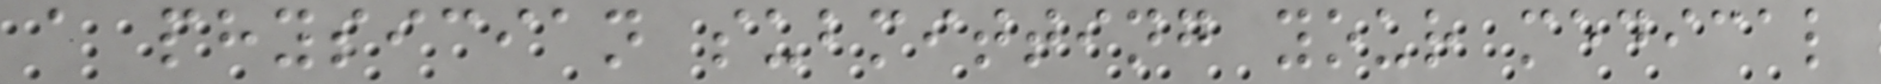a physician submitting your medical
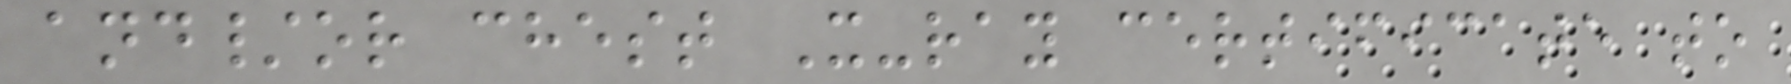and/or chest X-ray certificate to
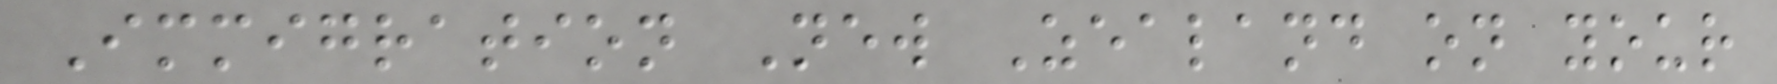Immigration New Zealand on your
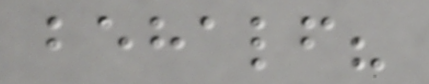behalf?
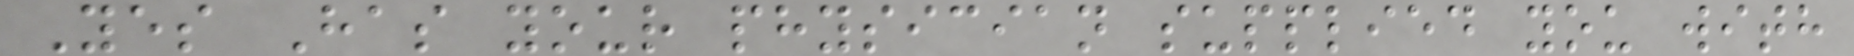Yes Has your physician supplied you with
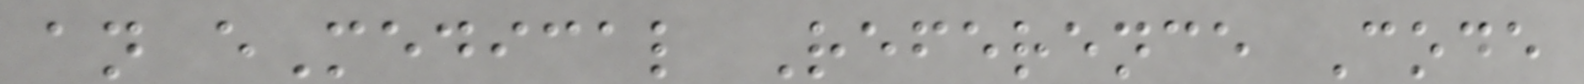an eMedical Reference Code
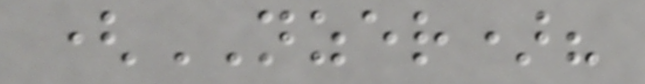(NZER)?
